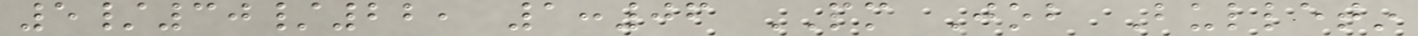5/30/22, 1:06 PM Job Bulletin
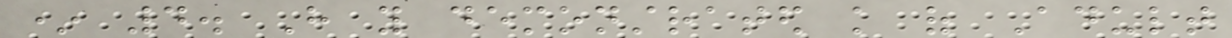* 4. Have you demonstrated knowledge of Adult
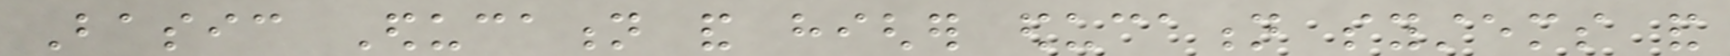Basic Education and higher education systems and
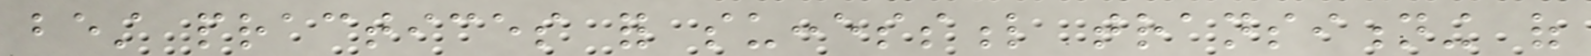best practices for successful transitioning of
